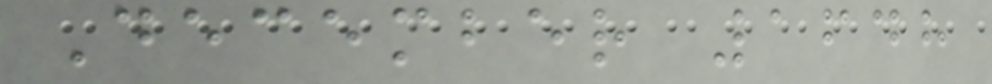December 1648
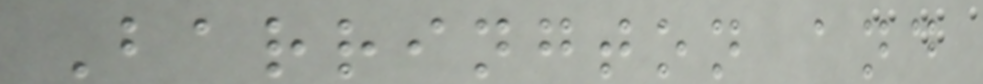Barrington and
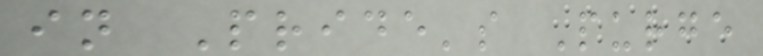in Pride's Purge
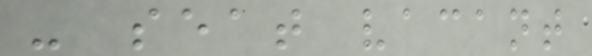- seat vacant
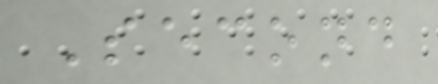Second
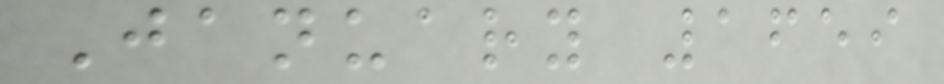January 1659
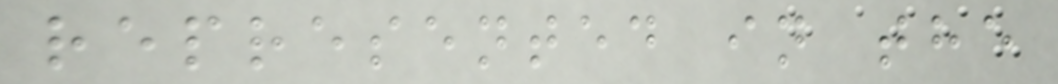represented in the
